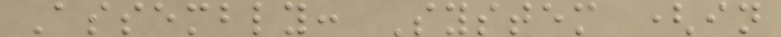Assembly: System (in
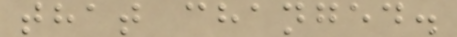that changed.
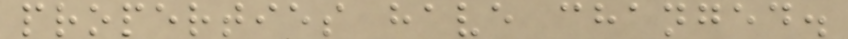properties have changed.
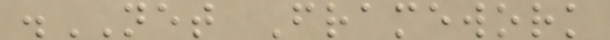.NET Framework
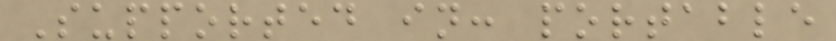Supported in: portable
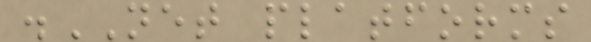.NET platforms
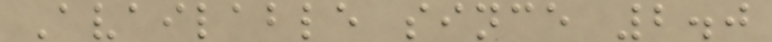Available since 2.0
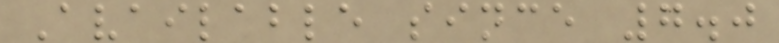Available since 7.0
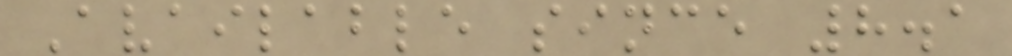Available since 8.1
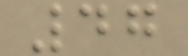47
